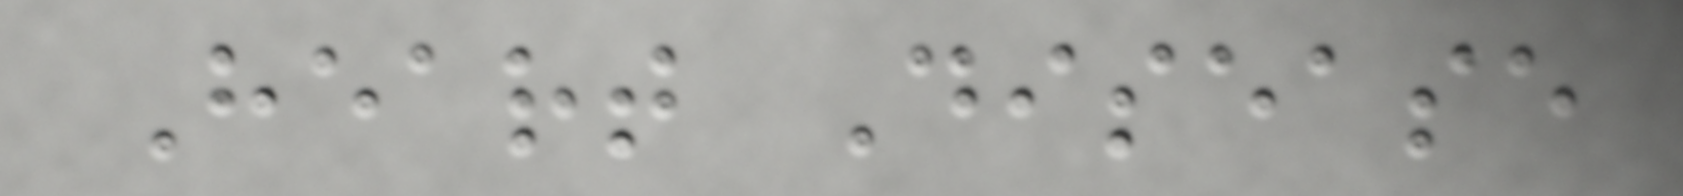Heart Disease
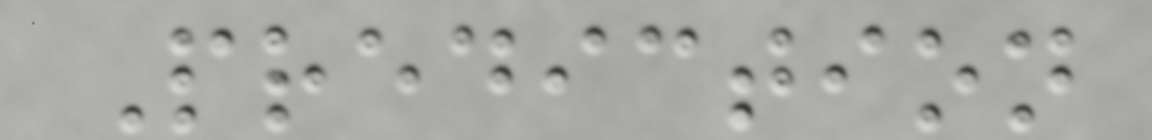Prediction
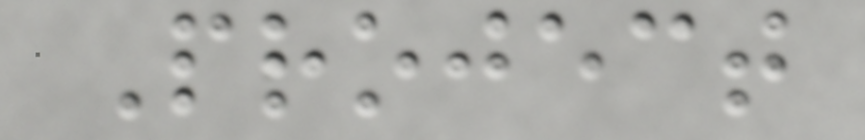Project
